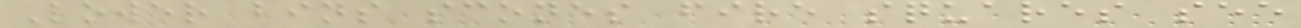Lower bins scones fire squares see
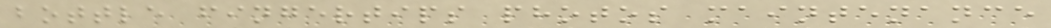bottle fingertips photos maintenance
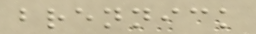brennick
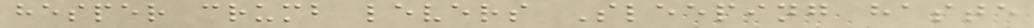hesper crumb levers Sleeping haste
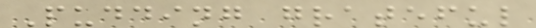Pudding grateful
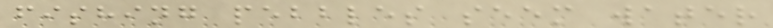fishing pebbles seem water
